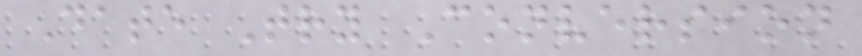Date Try Conversion
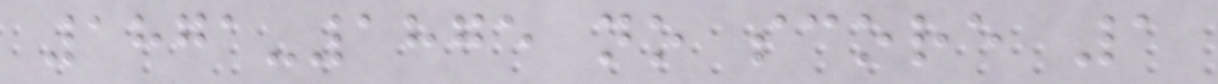1871-1875 no score 1
